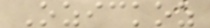Ozickoz
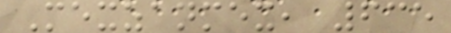Mexzanmex, 635
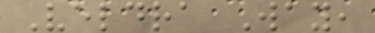Veldra Way,
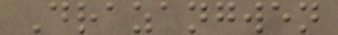Drazangwen
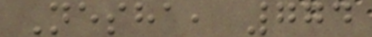Nesha, 774
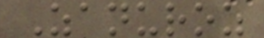Zanuroz
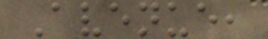Avenue,
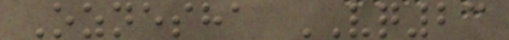Oznesha VQ23
